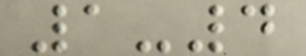1-4
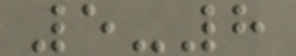5-8
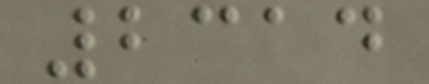2314
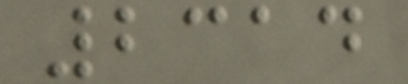2314
